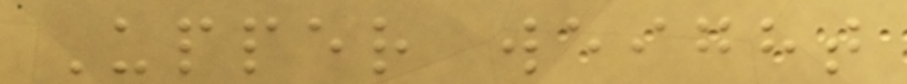Upper weight
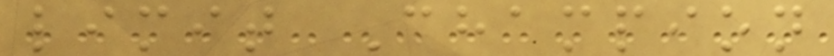limit Champion
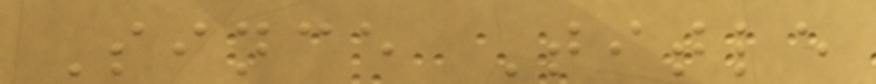Since Title
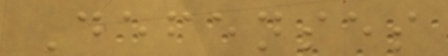Defenses
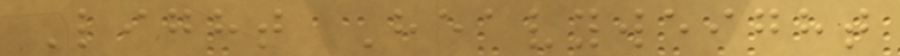Light Heavyweight
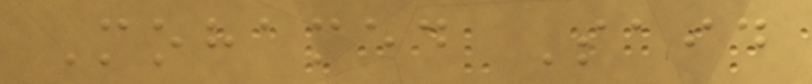Mohamed Said
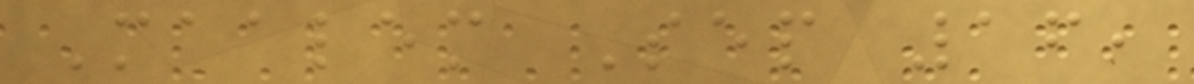Maalem Sep 16,
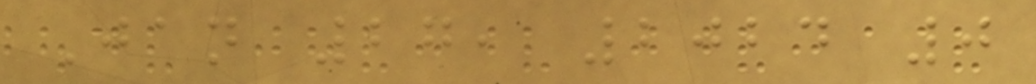Jan 27, 2024 0
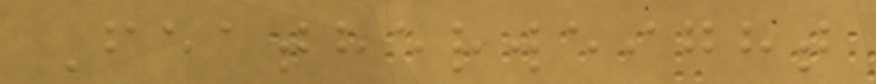Featherweight
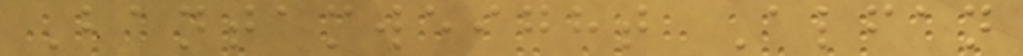Bantamweight Alfan
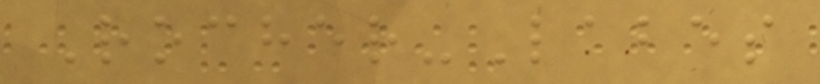Rocher-Labes
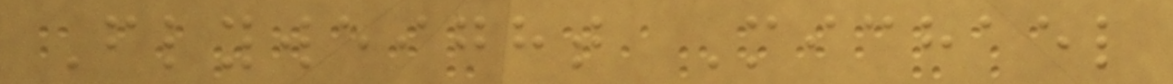Flyweight Michael
